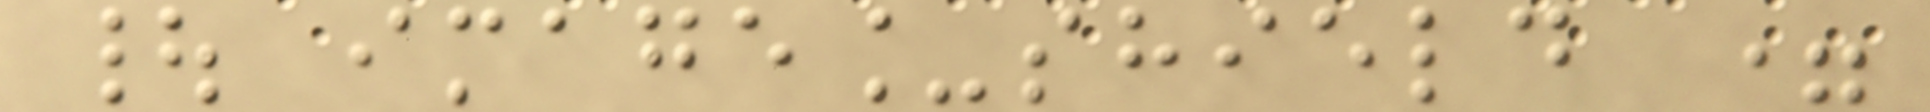| image_shield =
